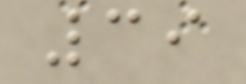39
